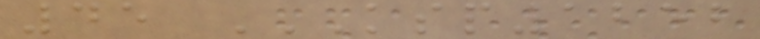45 KSP1252
